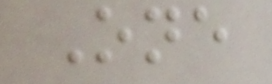One
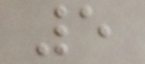5
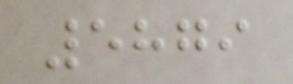5879
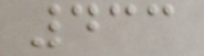433
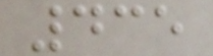435
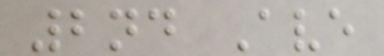2nd Ave
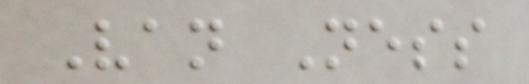Van Ness
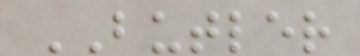BUTLER
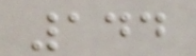144
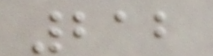212
